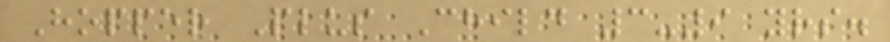Hopper Plus Child 3-9 yrs.
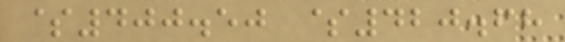$400.50 $420.68
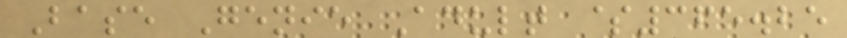Base Genie Adult $365.25
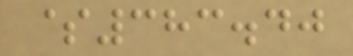$383.40
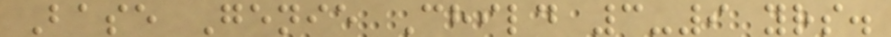Base Genie Child 3-9 yrs.
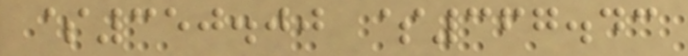$350.00 $367.43
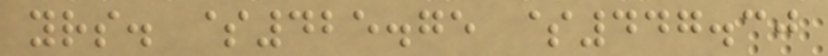yrs. $425.75 $447.30
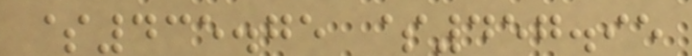$435.75 $457.95
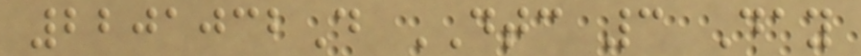2201032D DTC 3 Day
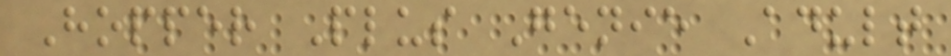Hopper Plus Genie Adult
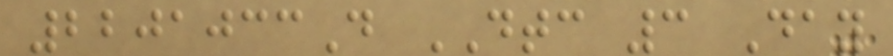2201033D DTC 3 Day
